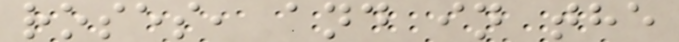roses, and in the
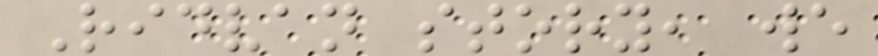Ridvan story, we
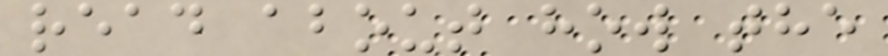read about how the
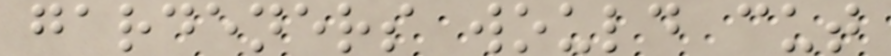gardeners would cut
